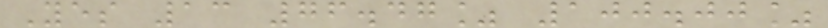Yes 13 76.47% 100.00%
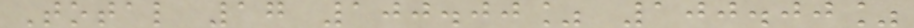Total 17 100.00% 100.00%
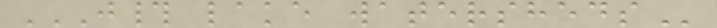J# LAKE WATERSHEDS
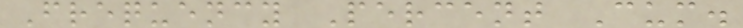Frequency Percent Cum.
